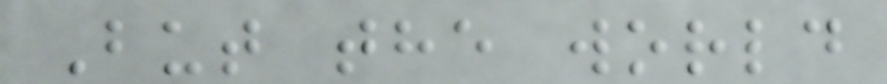But the world
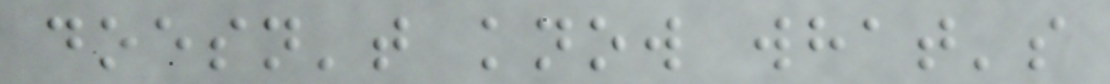doesn't know what's
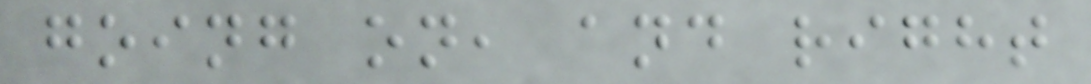going on, and right
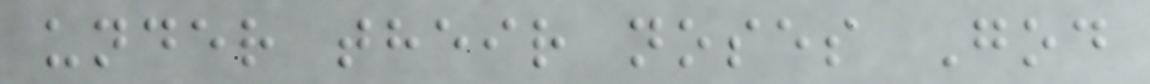under their noses God
